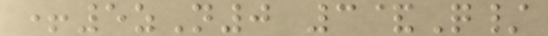+5zN0 3&Q/
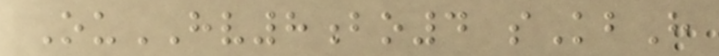OuHV8bo4 sKbH
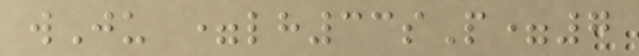wJu =lh33sP=7
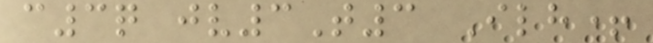c3q jv3T3 Ilh+
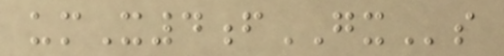umX4fGXs
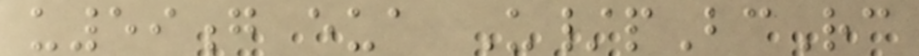u59g eua U/pBcRc
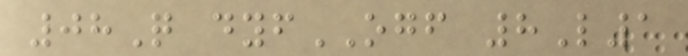08Q dyfOGF 8L1
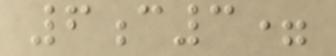6c3=
